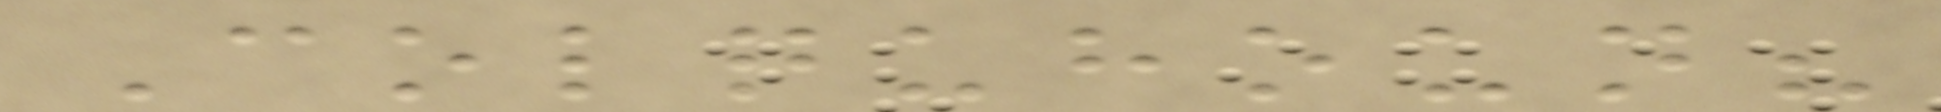Colquhoun?
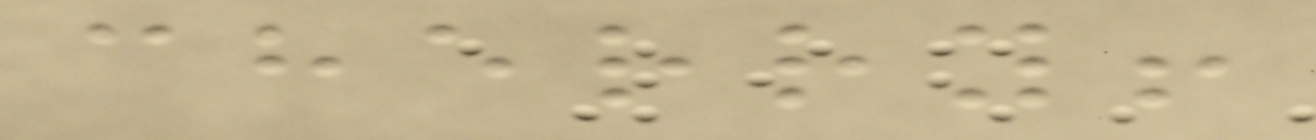cherry!
